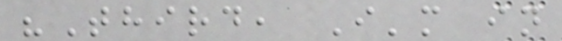"Third, I'm in
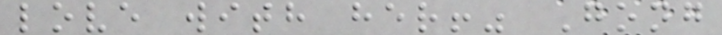love with her!" Gong
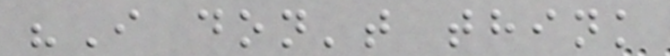"I don't think
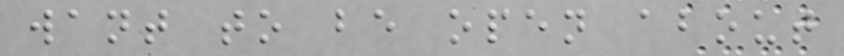want to be open about
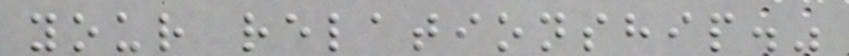your relationship."
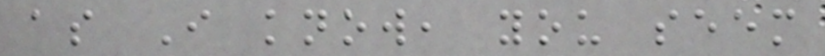as I know, you seem
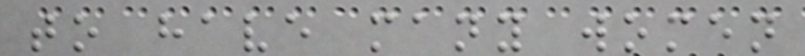to have many women
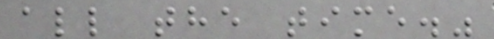all the time."
